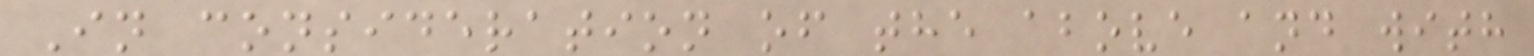In consideration of the above and with
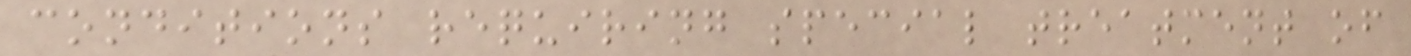conditions requiring special treatment of
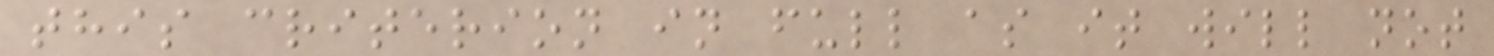this criterion in full as it will not
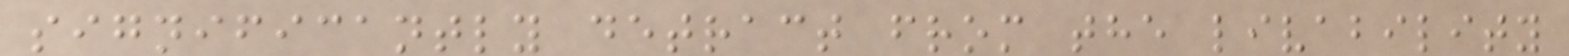significantly detract from the livability
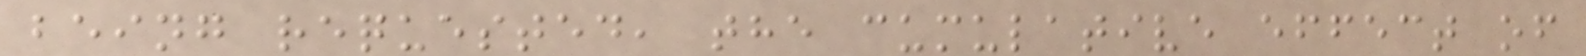being requested, the cumulative effect of
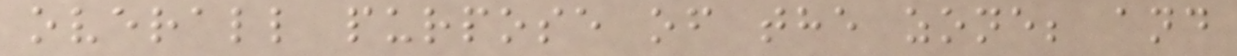overall purpose of the zone; and
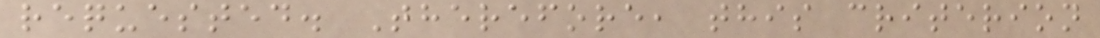requested. Therefore, this criterion
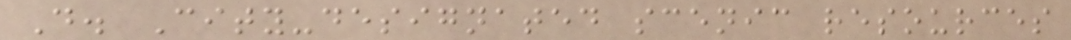D. City-designated scenic resources
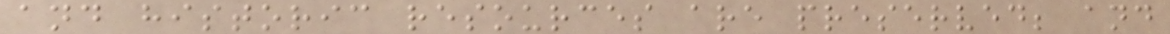and historic resources are preserved; and
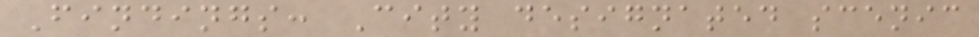Findings: City designated scenic
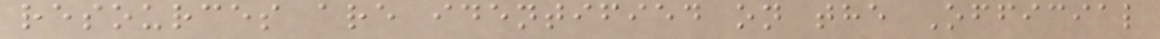resources are identified on the Official
